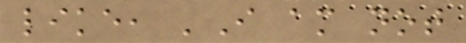like, 'I am not
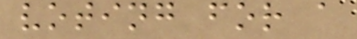voting for a
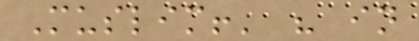Muslim!' " in
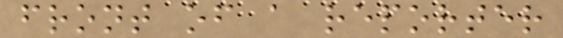front of a reporter
